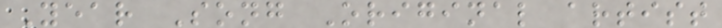Year Song Original artist
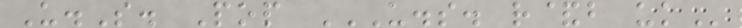U.S. Pop U.S. R&B UK
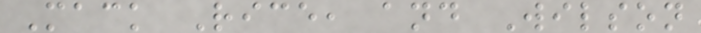Mack Rice, and Wilson
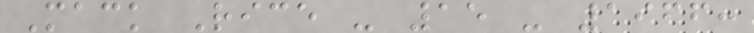Mack Rice - 15 - 1966:
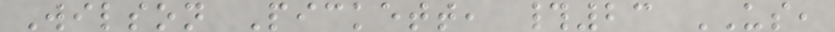Wilson Pickett, #23 US,
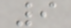9
